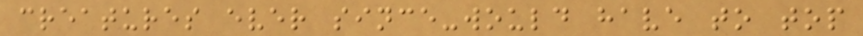creatures ever since-would have to top
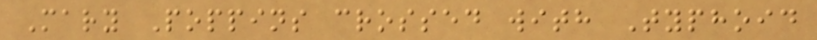Mary Poppins crossed with Typhoid
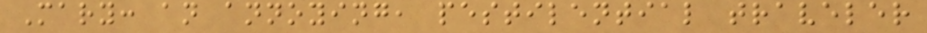Mary: an annoying, pestilential traveler
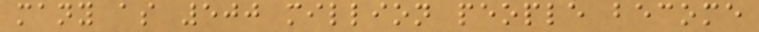many as 500 million people become
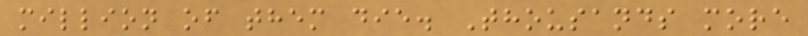million of them die. Thousands more
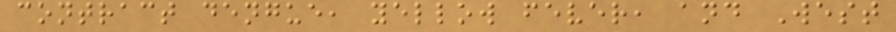contract dengue, yellow fever, and West
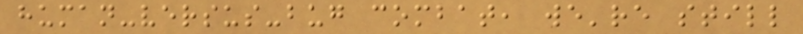human-versus-bug combat, we're still
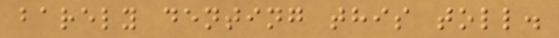barely denting this toll.
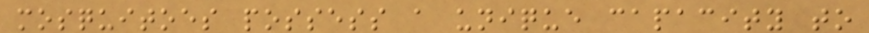mosquitoes possess a unique capacity to
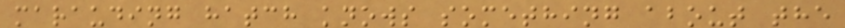marauding hatch knows something about the
